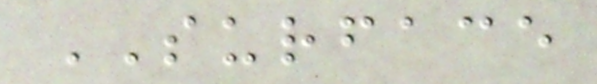SURFACE
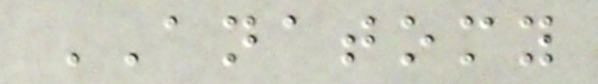ANATOMY
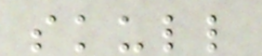skull
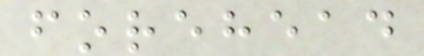forehead
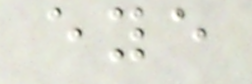eye
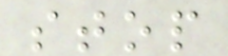stop
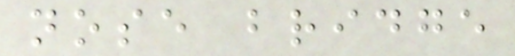nose bridge
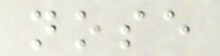nose
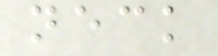neck
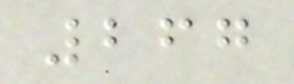267
